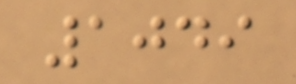1049
